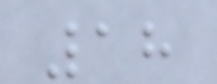18
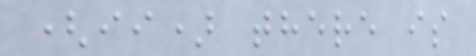(ii) there is
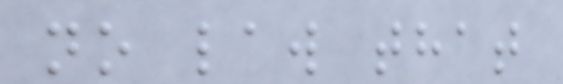no law that
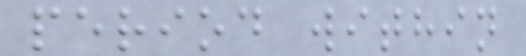period within
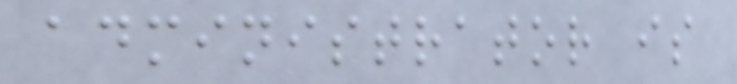administrator is
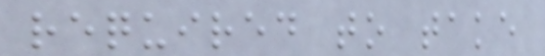required to take
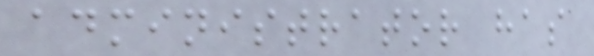administrator has
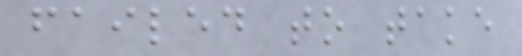failed to take
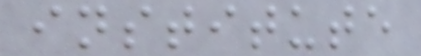institute
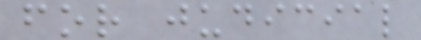for judicial
